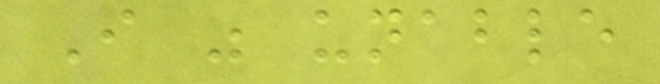I was unable
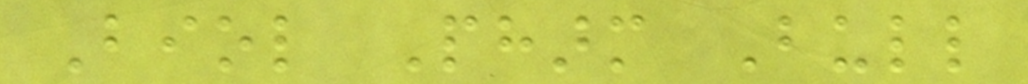Biol Pharm Bull
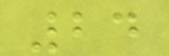24
